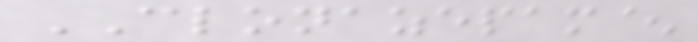CLONAZEPAM^
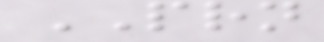PRN
